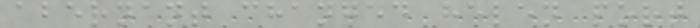abernant changed helen port
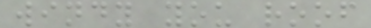windy you roof
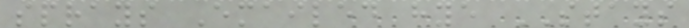sprays Emailed hye STAYS
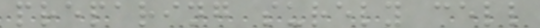preparing surely cell
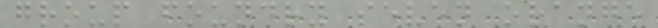group foundry seven orange
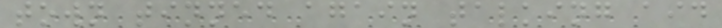town tinned again talking aid
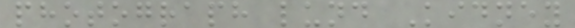photograph lund Kidney
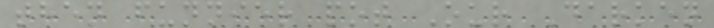then funnier pot Our Darken
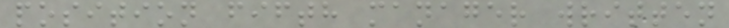position fifth manager written
